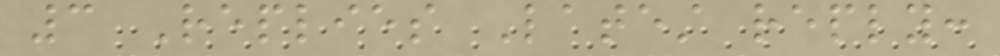3 Replies Latest reply:
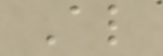Also
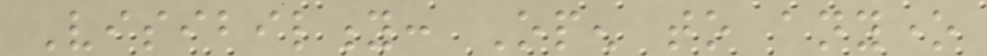Visibility: Open to anyone
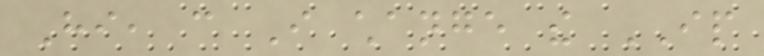Hi, can I change the IP
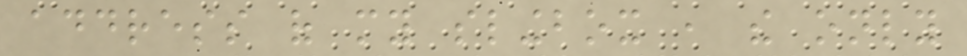address of my slingbox , the only
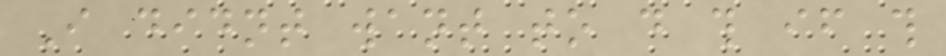I didnt want to do this if this
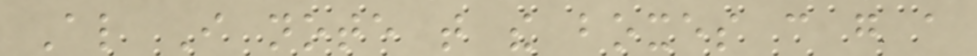Also I note that the boxes can go a
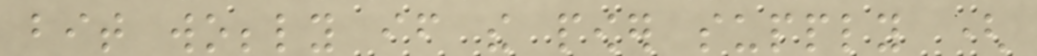bit wobbly if the power supply (
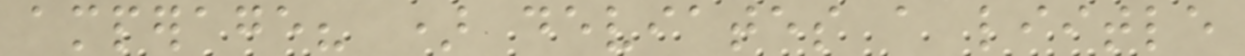amperage? ) deviates a liitle
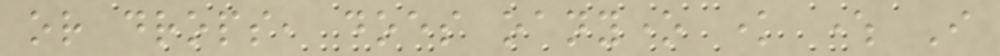or drops, does oanyone know where I
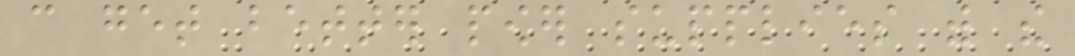can get better power supplies with the
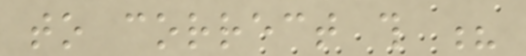to correct this ?
